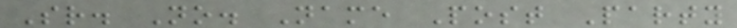Sr. No. Name Post Party
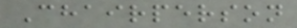Chairperson
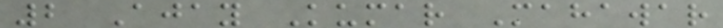2 Ajay Kumar Mahawar
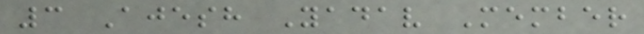3 Ajesh Yadav Member
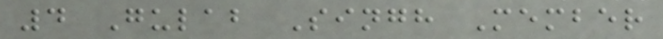4 Gulab Singh Member
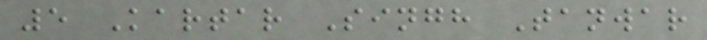5 Kartar Singh Tanwar
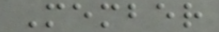Member
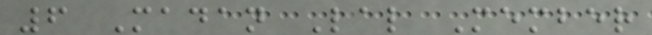6 Madan Lal Member
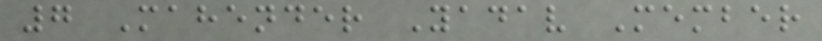7 Mahender Yadav Member
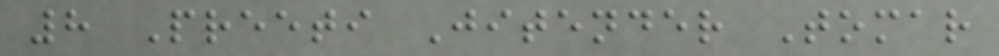8 Preeti Jitender Tomar
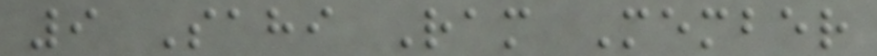9 Sahi Ram Member
